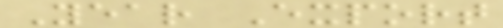Year Export
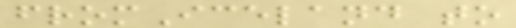fromIceland to
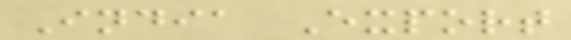India Export
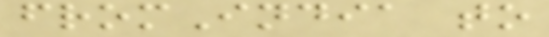fromIndia to
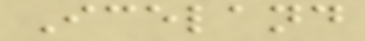Iceland
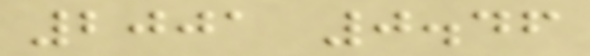2001 0.46
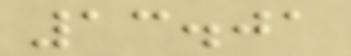13.01
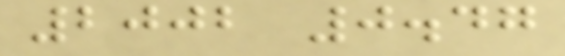2002 0.47
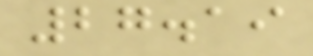27.19
